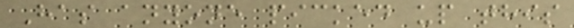Has anyone picked up this
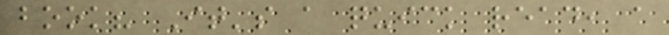book? It's a quick read, a
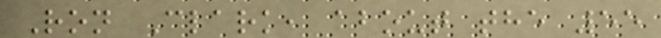Ron Clark, about the 55
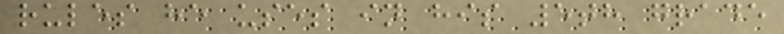rules he uses in his 5th grade
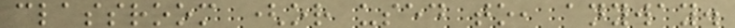classroom (or used to, anyway.
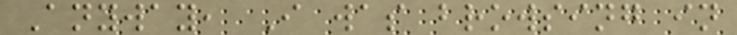Anyway, I was browsing in
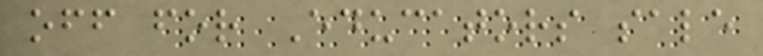off for Educators sale
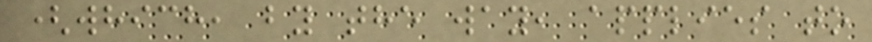(which, by the way, applies to
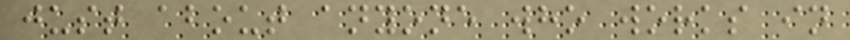just about anyone who works in
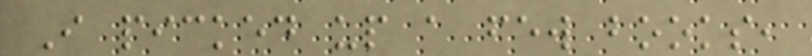I picked up a few books,
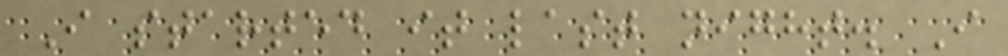I started it last night. I
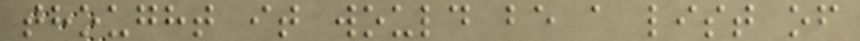thought it would be a list of
